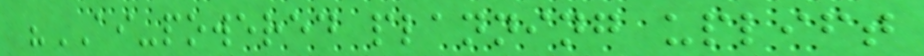"AI-powered planning uplift
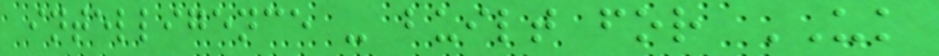intelligence - built for UK
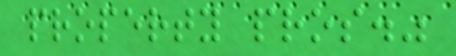property pros."
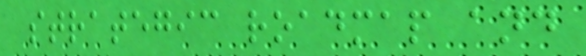strategic roadmap and
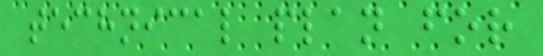technical plan for
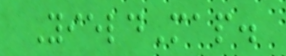YieldMap.
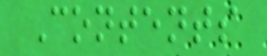Contents
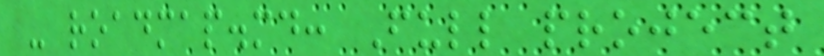- roadmap.md: Full project
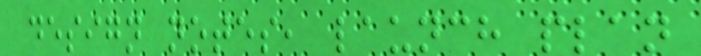design notes, launch plan
